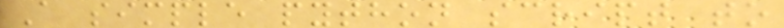A simple python script to
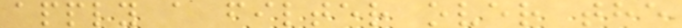apply a filter over the
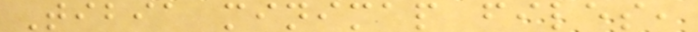Tibia minimap files,
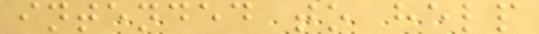intended to help
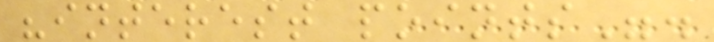"interest points".
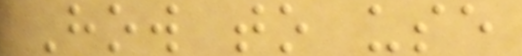How to use
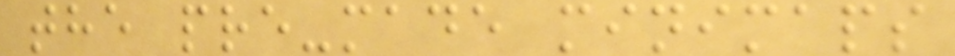the pre-made minimaps
